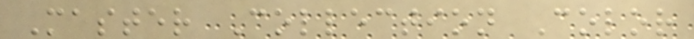Master Collection Color
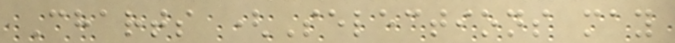Charts (Selections may
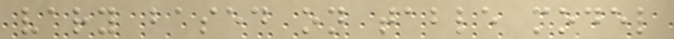vary based on table model
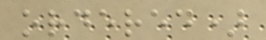ordered)
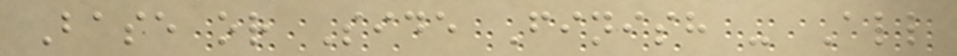Base or Side Finish - All
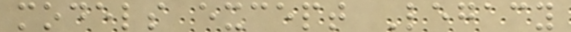models except Legacy
